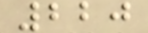220
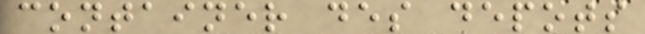container des depots
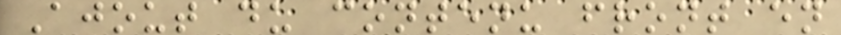Ajout du contenu front en
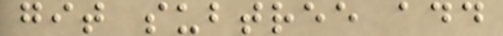git subtree add
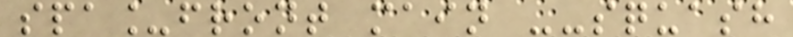spa_front main --squash
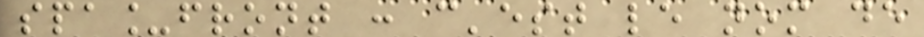spa_front : c'est le nom de
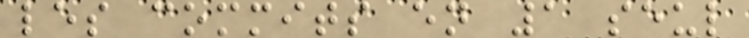les commits en 1 seul
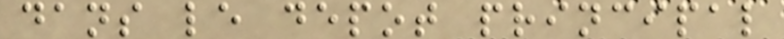dans le depot principal
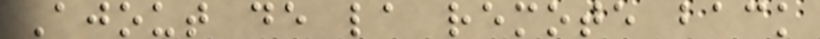Ajout de la remote back
